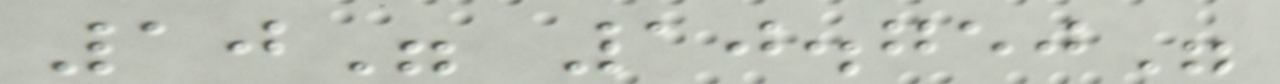10" 10.750"
